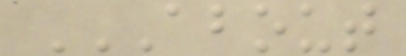ABOUT
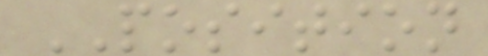POSITION
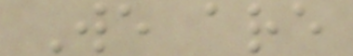We are
